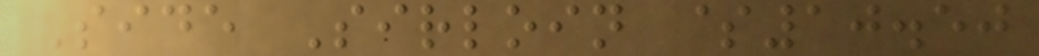Side Sirloin $10.50
